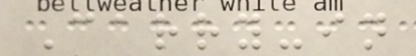Carry-in
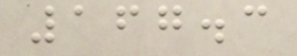167.3
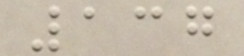137
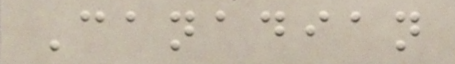Canadian
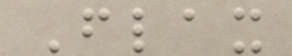Flax
